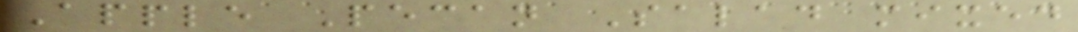Apple Pecan Salad mixed
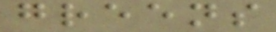greens
